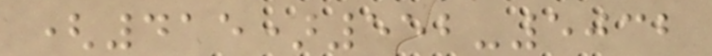(415)552-5032
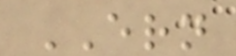ERN
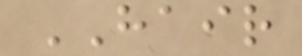HAIR
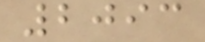2093
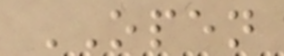OPEN
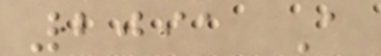2091 A
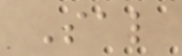Sal
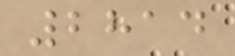2814
